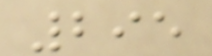295
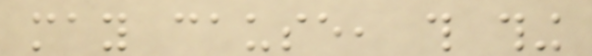may cause, this thing
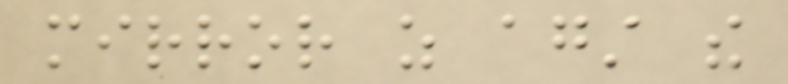mirror as against the
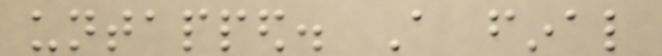untapped. A final
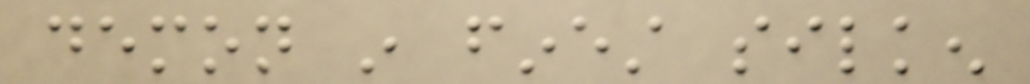demon in finest silken
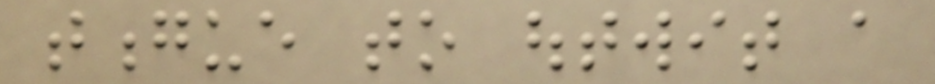tongue to outwit a
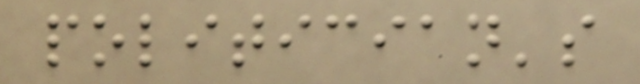politician's
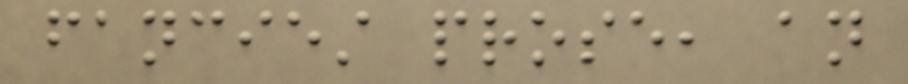fanciest prose, an
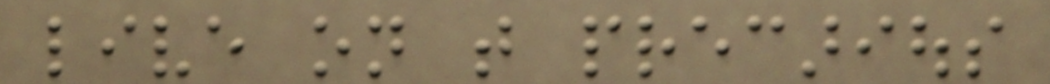live on that precarious
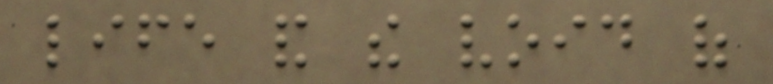life and the void of
